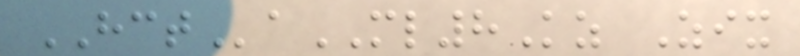HCTaML8Kz Zix
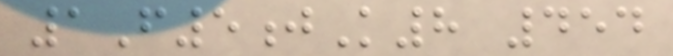1F5jK8 454
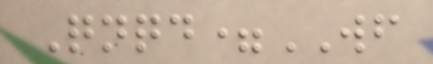Qnqd=WF
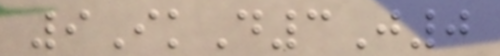9IkD3J0
